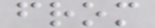from
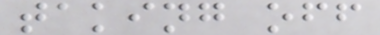taking off
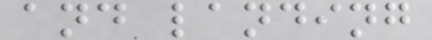and landing
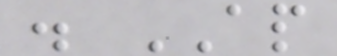. AP
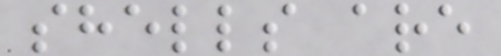shells are
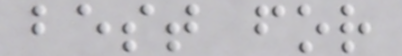best for
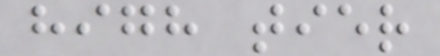high tier
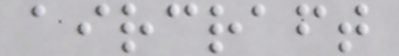aircraft
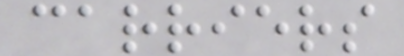carriers
